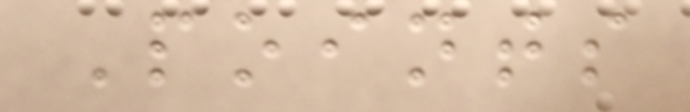Points
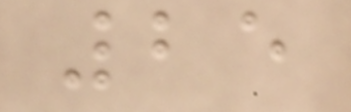25
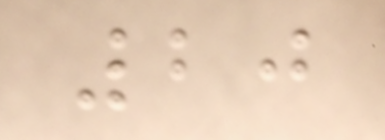20
